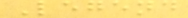Legend
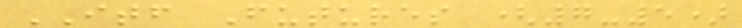ITF Futures (7-5)
